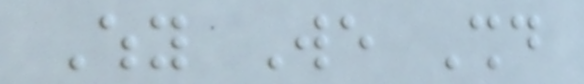Why We Should
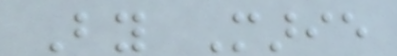By Marie
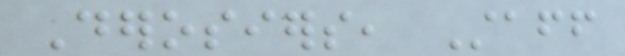Derosiers, Staff
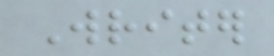Writer
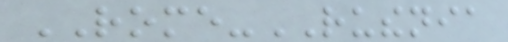ROME-RUTHENIA
